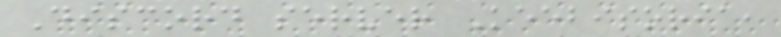Discord server Keebisoria,
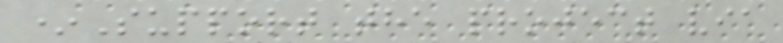*Support the project via
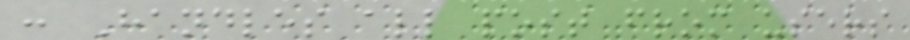: Handles all post from users
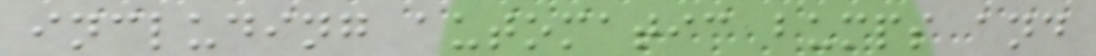including automatic bumps and
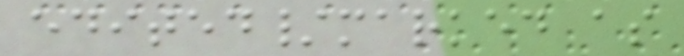edited/marked as
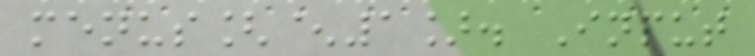menus[^1]. Input
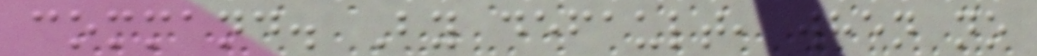command. By default, when no
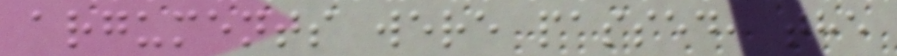arguments were passed, the
